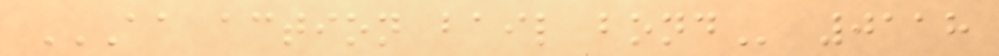AA ACTION BAIL BOND 0118
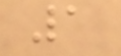1
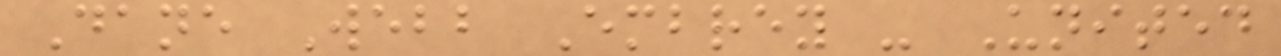Dane Webb Embrey - United
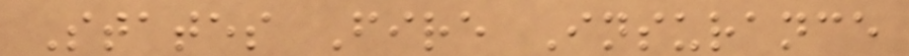States Fire Insurance
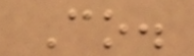Co.
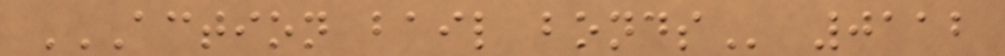ACTION BAIL BONDS 0112
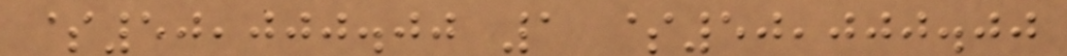$50,000.00 1 $50,000.00
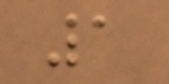1
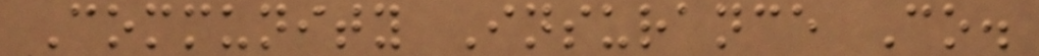Community Insurance Co.
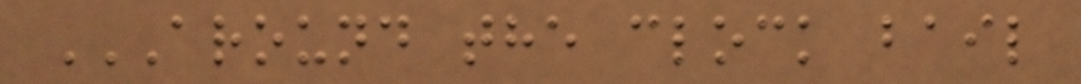AROUND THE CLOCK BAIL
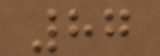87
